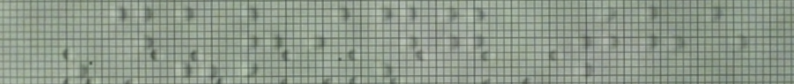During the
